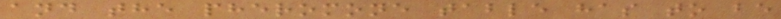and the pheromone table has to be
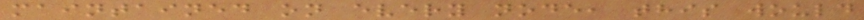maintained on every node, this would
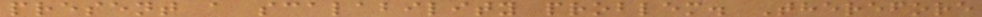present a scalability problem. Therefore
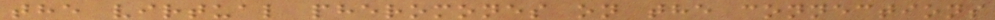the virtual pheromones on the connections
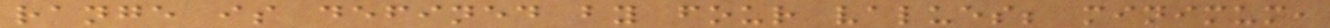range is defined by four values; minimum,
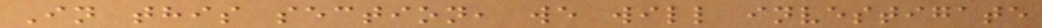In this section, we will investigate
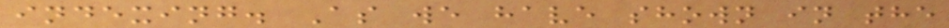indexing. As we have shown in the
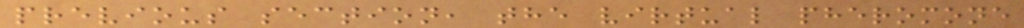previous section, the virtual pheromone
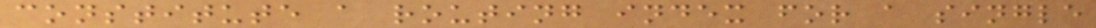constitute a routing index for a single
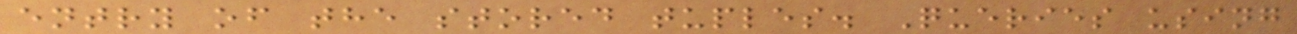entry of the stored tuples. Queries using
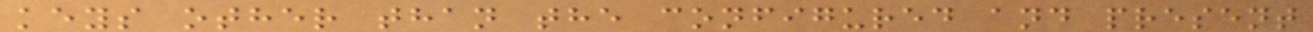keys other than the configured and present
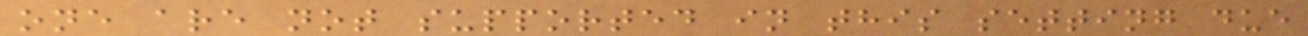one are not supported in this setting due
